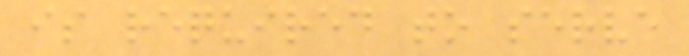is required to serve
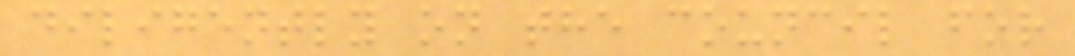diligently on the council for
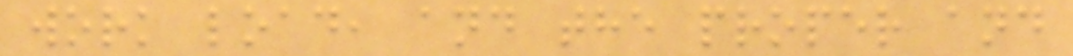work load, and the proper and
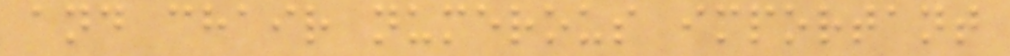and chair numerous important
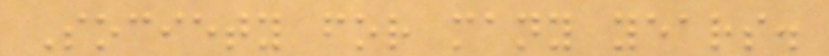Society for many years.
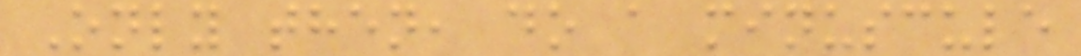Only then, do a minuscule
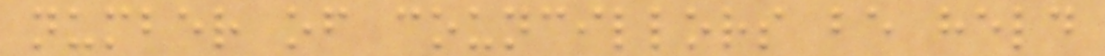number of councillors be held
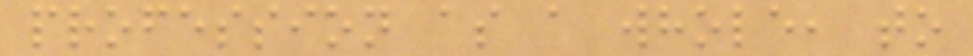profession as a whole, to
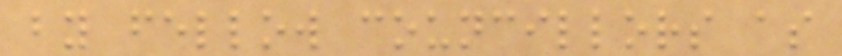by fellow councillors as
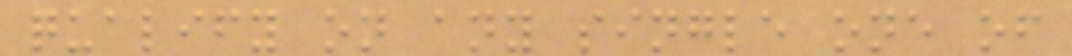qualify on any single one of
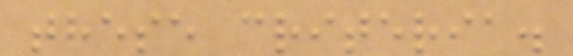these criteria.
